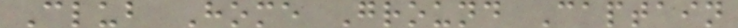Club Home Ground Captain
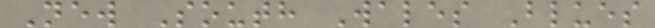New South Wales Blues
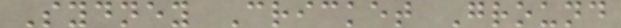Sydney Cricket Ground
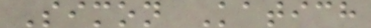Simon Katich
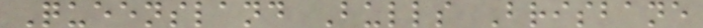Queensland Bulls Brisbane
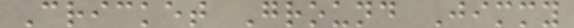Cricket Ground Jimmy
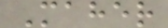Maher
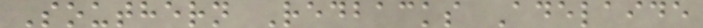Southern Redbacks Adelaide
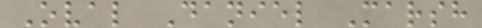Oval Daniel Marsh
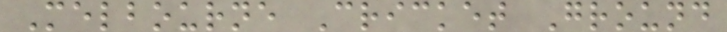Melbourne Cricket Ground
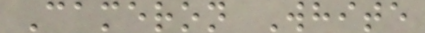Cameron White
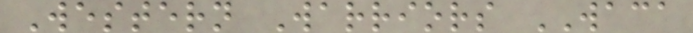Western Warriors WACA
